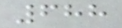688
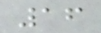16
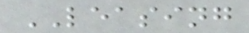LEASING
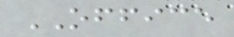OFFICE
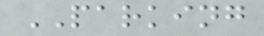PARKING
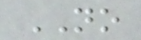NO
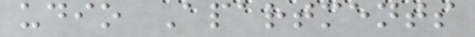udio Apartments
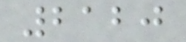2120
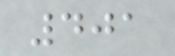401
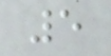5
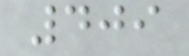409
